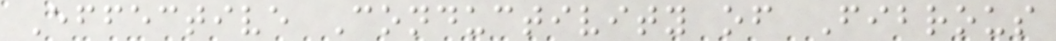Effective Conductivity of Fibrous
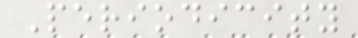Periodicity
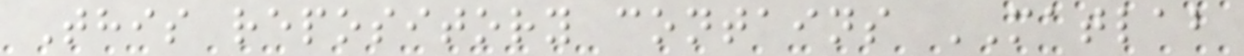This repository contains MATLAB
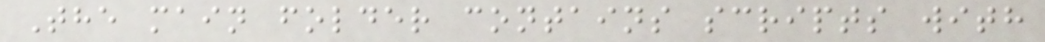The main folder contains scripts with
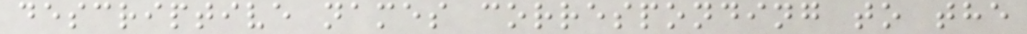descriptive names corresponding to the
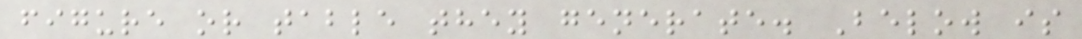figure or table they generate. Below is
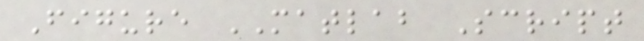Figure MATLAB Script
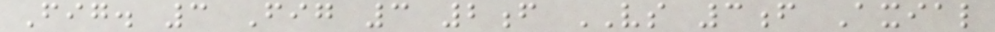Fig. 3 Fig 3 2f VS 3f Axial
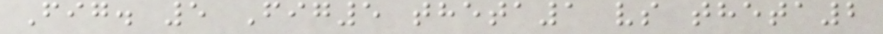Fig. 5 Fig5 theta1 vs theta2
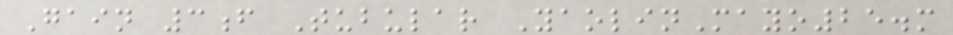Gain 3f Tubular YaolinMayo25.m
